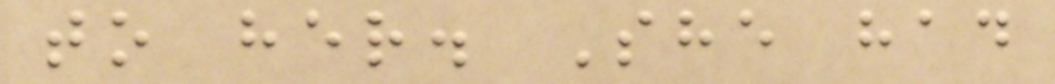to her. She had
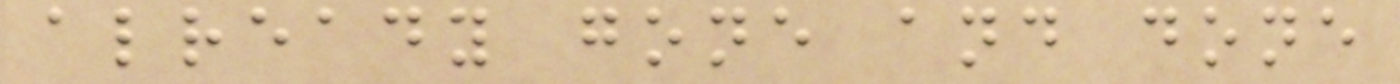already gone and done
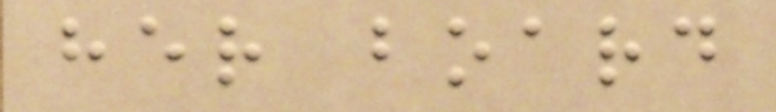her board
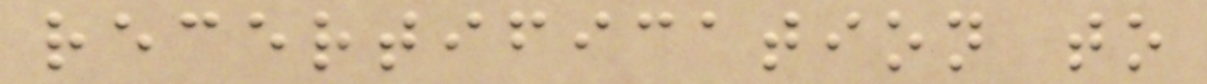recertification to
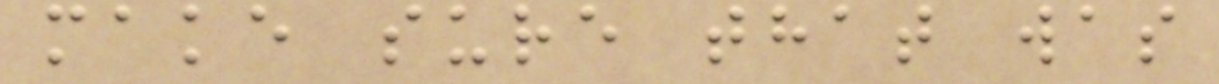make sure that was
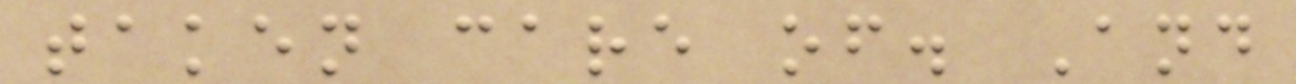taken care of. And
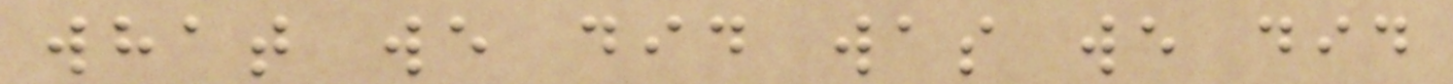what we did was we did
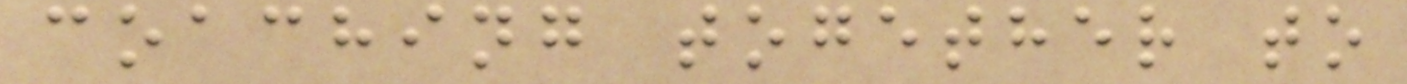coaching together to
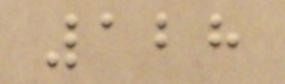128
